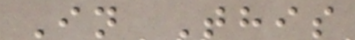In This
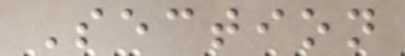Section
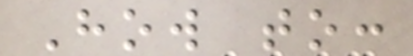How to:
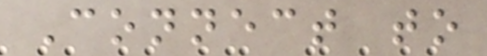Connect to
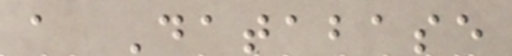a Database
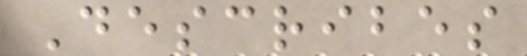Describes
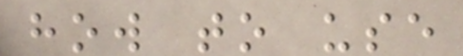how to use
